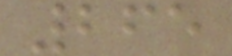265
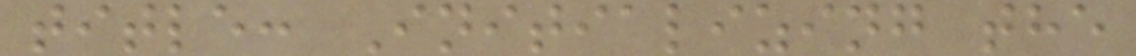title: Initializing the
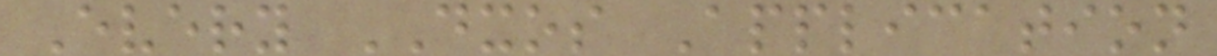Every DXOS Application
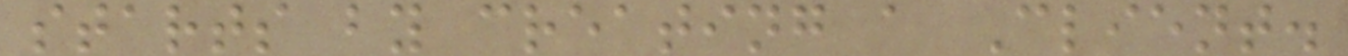starts by creating a Client.
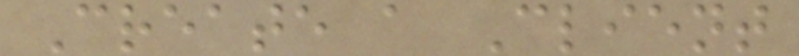Create a Client
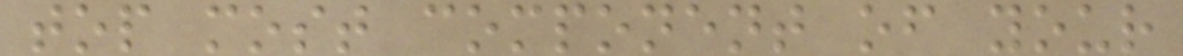top most component of your
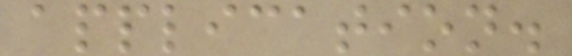application.
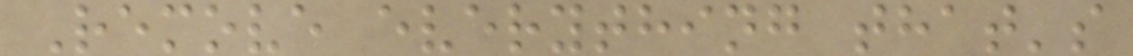Remove everything that's
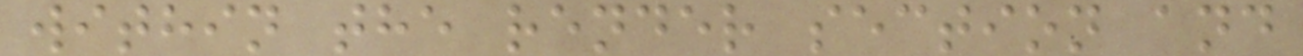within the render section and
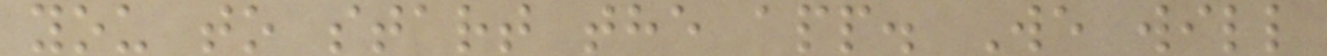you to start the app. We will
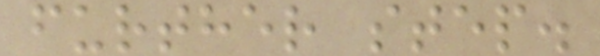further step.
